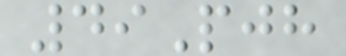49Pjh
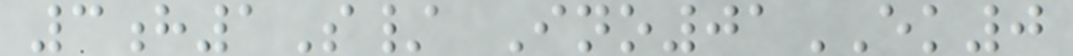3h1S/ Ino01EK0
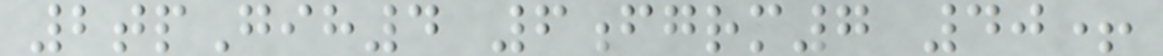2tpGih4 6fgrm7 40+
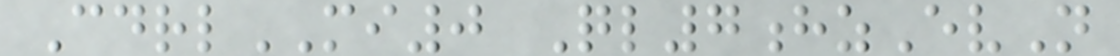CdrlMI0 Ql7hzEvN
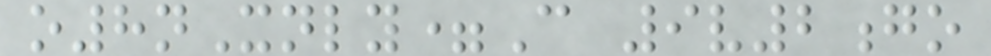o8nXnly=C 9v2go
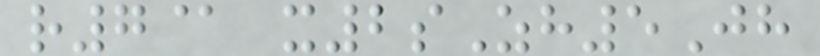r7@ x2sZh5Jh
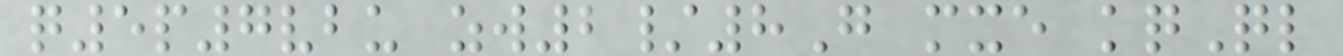q5p7vbu zw2/8G mxe kqQl
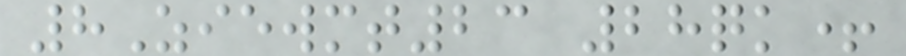8Ziewmt23 28qk+
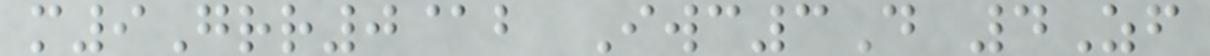m9Grr0@b Iwc3D 4Zf
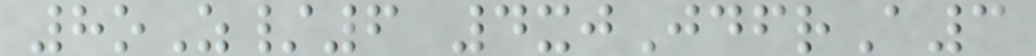8oZ/6 4xjJdfrA3
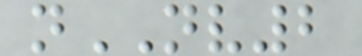nNV2
